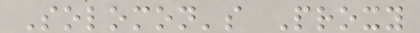Solomon's Proxy
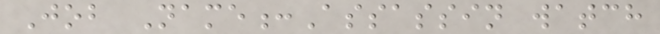Job Name:Assassin watch
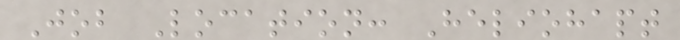Job Location: Heliohapt
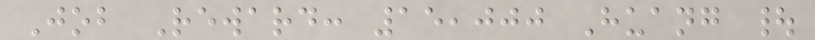Job Reward: 15,000 Huang |
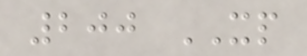200 XP
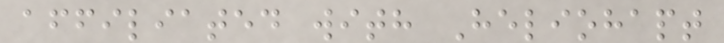affiliated with Heliohapt
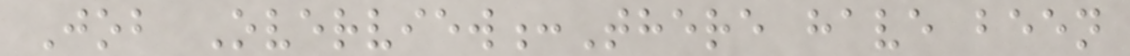Job Overview:There have been
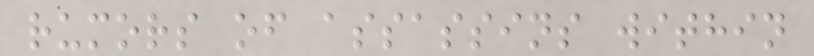rumors of assassins within
